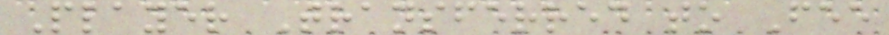Player Transferred to Fee
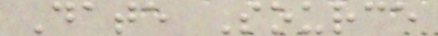Date Source
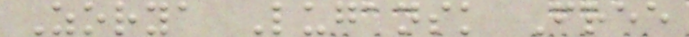Zorya Lugansk Free
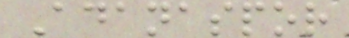Adanaspor
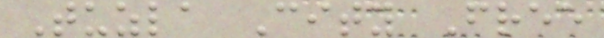Tuzla City Free
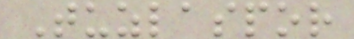Tuzlaspor
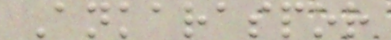Ankaraspor
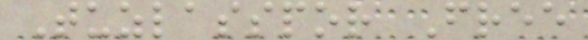Tuzlasspor Free
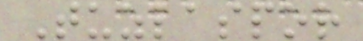Tuzlaspor
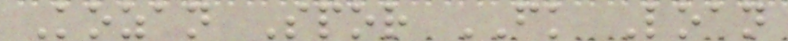Kozan Spor FK Loan
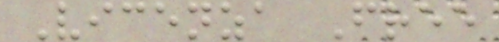Vicenza Free
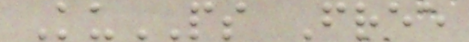KuPS Free
